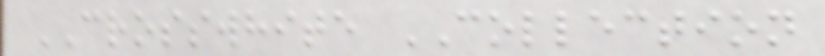CROSSWHITE COLLECTION
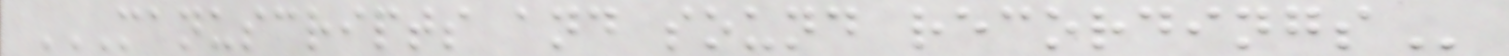MANUSCRIPTS AND SOUND RECORDINGS
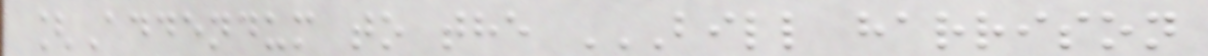[Addendum to the BILL HARRISON
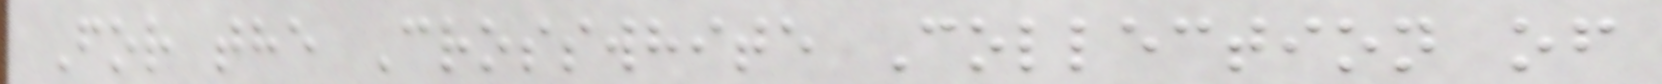For the Crosswhite Collection of
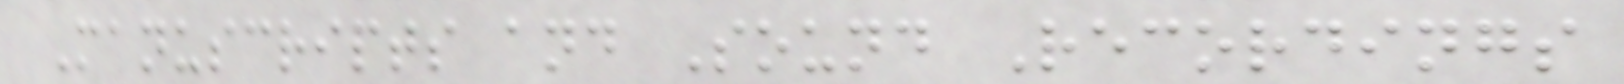Manuscripts and Sound Recordings
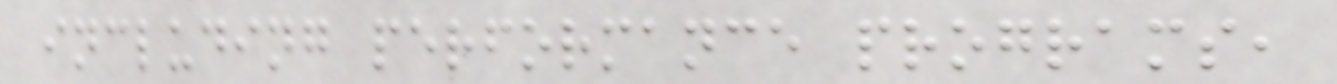including performance programs,
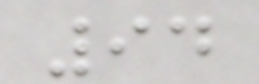94
